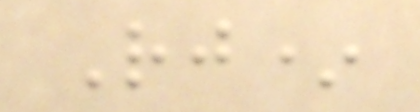Rj*
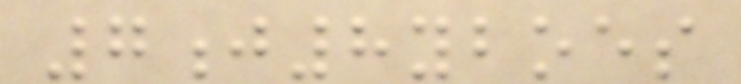7j8yboes
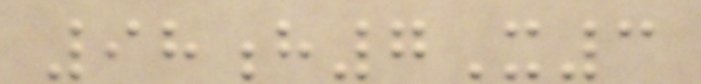98h7X3
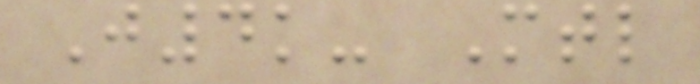J4k- Mtl
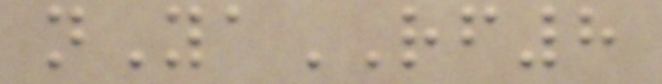nYaRF8
